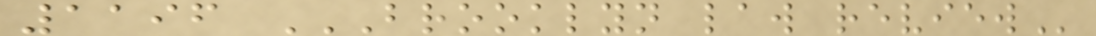1196 BROOKLYN LAW REVIEW
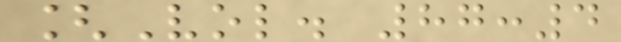[Vol. 87:4
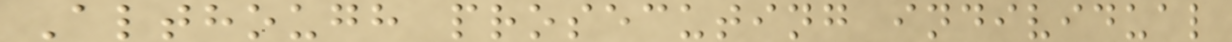Although prosecuting individual
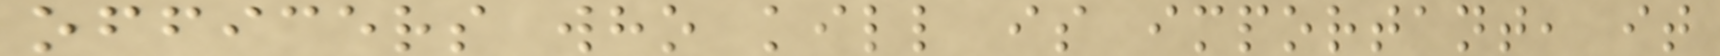officers who kill is important, it
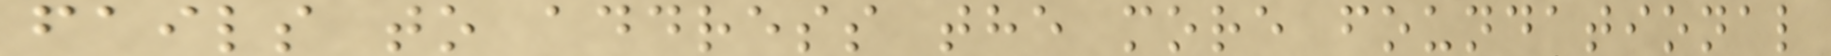fails to address the more foundational
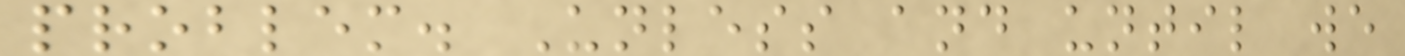problem. Unless and until we
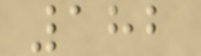182
